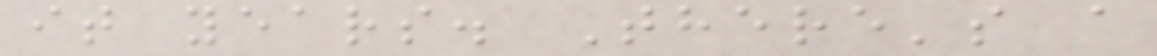it years. There's a
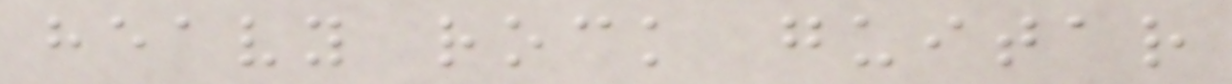heavy rock guitar
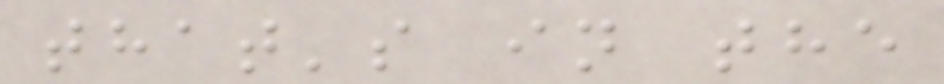that's in the
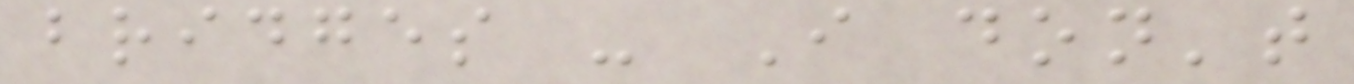bridges - I don't
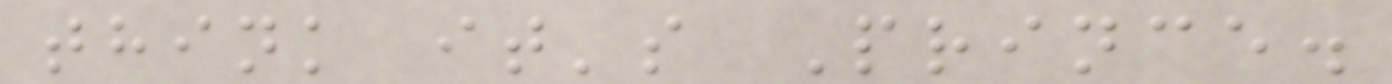think it's Prince.
